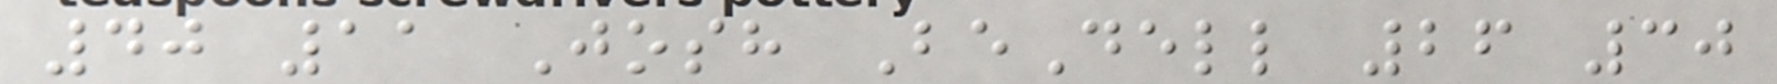40 11 Josh BeDell 26 30
